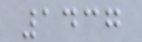1437
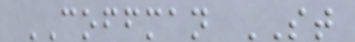COFFMAN ST
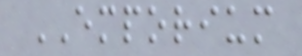EMPORIUM
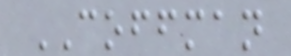COFFMAN
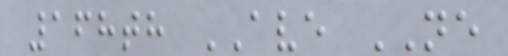168th AVE NE
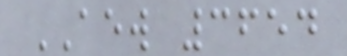AEW 3654
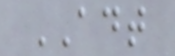ADT
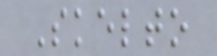Skelto
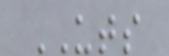UTS
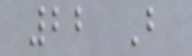22 B
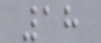18
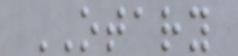OTARY
